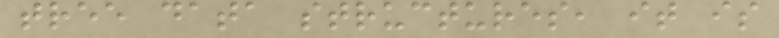tree data structures, it is
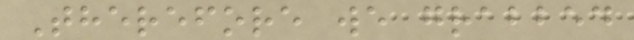Therefore we grabbed
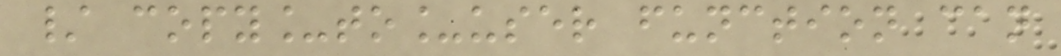/ copy_to_user function can
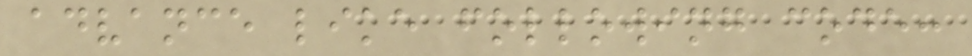advance like following code:
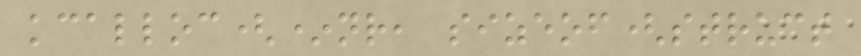kcalloc(*nr, sizeof(struct
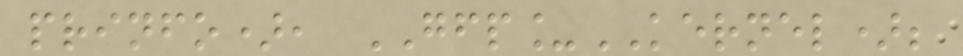prinfo), GFP_KERNEL);
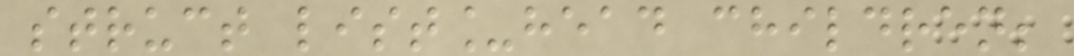struct list_head children;
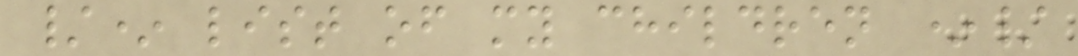/* list of my children */
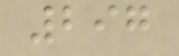297
